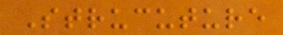Strucuture
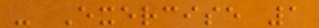- Exercise 1
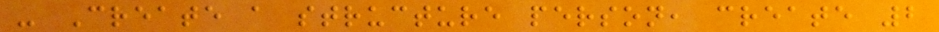- Create a structure person, create 2
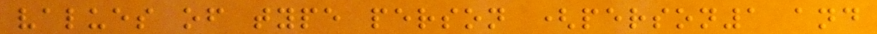values of type person (person1 and
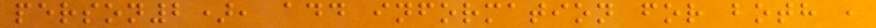person2), add information for both ,
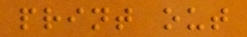print out
